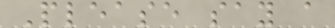Please say a
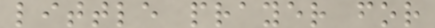little prayer for
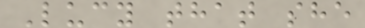Lucy that she
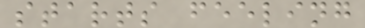starts feeling
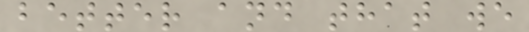better and that we
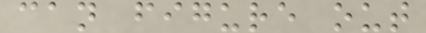can figure out
